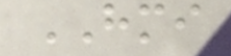HMI
